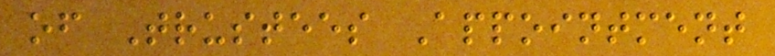of Trustees Appointment
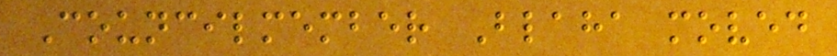Councilmember Blaha moved
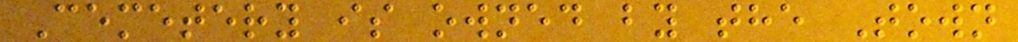Cemetery is owned by the Town
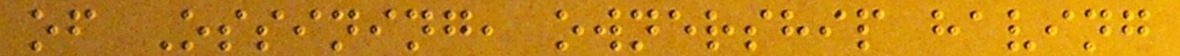of Ossining, ownership having
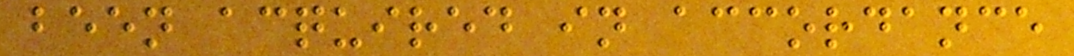been acquired in accordance
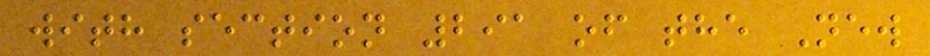with section 291 of the New
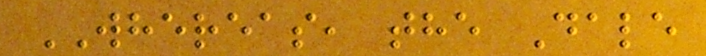WHEREAS, the Dale
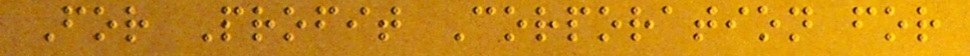For Profit Corporation for
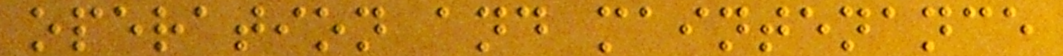operation and maintenance
